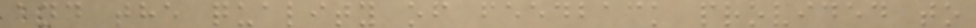and the quality of feedback provided to
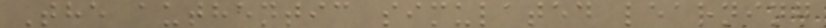The authentic simulated learning
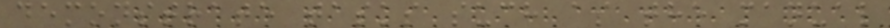demonstrate tasks such as the manual
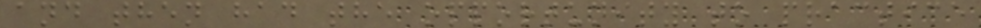and then had the opportunity to practice
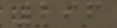296
